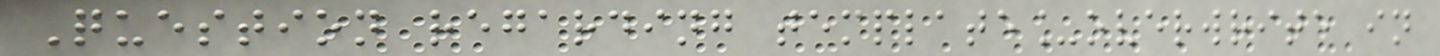Question regarding template_overwrite in
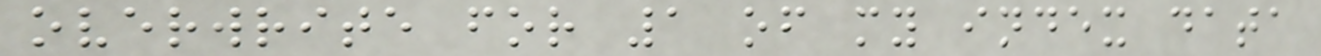overwrite for 1 of my index data
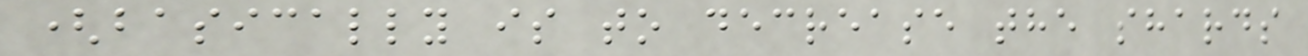(basically is to decrease the shards
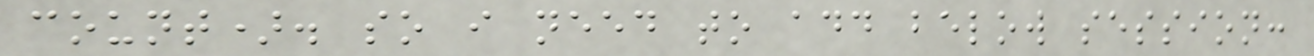count). so i need to add below session:
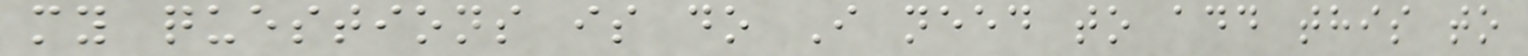my questions is do I need to add this to
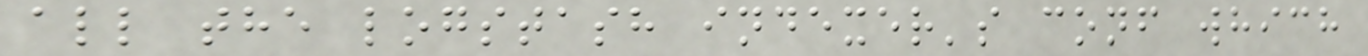all the logstash indexer's conf which
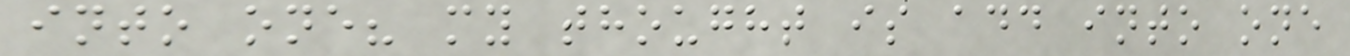into one? my thought is add into one
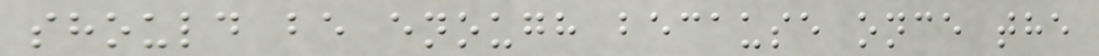should be enough because once the
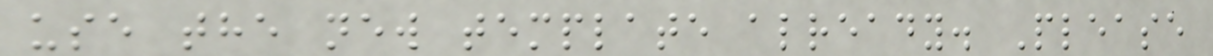use the new template already. Please
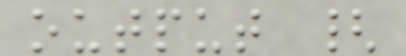output {
